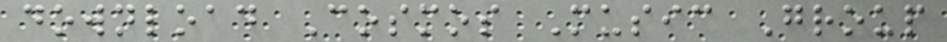download Cosmos Music Group
